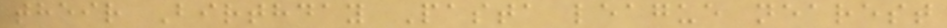their Birthday Pasta league nearest
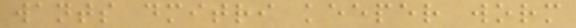wants dmitri keeper worm
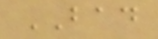BAD
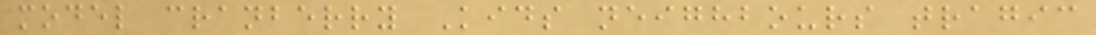model cranberry Kids neighbours tragic
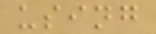using
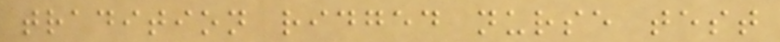tradition ridged nurse test
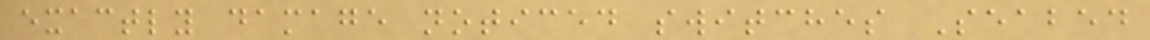exactly damage noticed switches Seabed
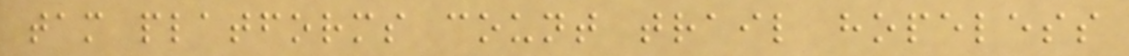tam platforms count trail hopeless
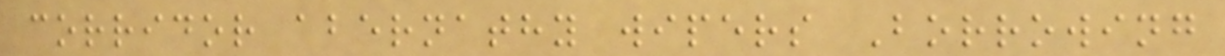corridor abernathy wipers Borrowing
